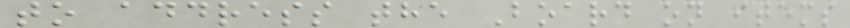to address the Board on items
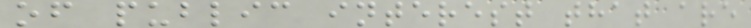of public interest that are
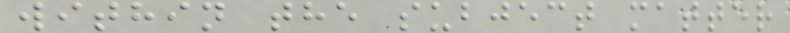within the subject matter
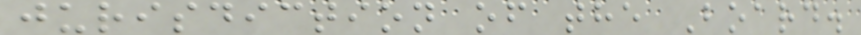jurisdiction of the Board.
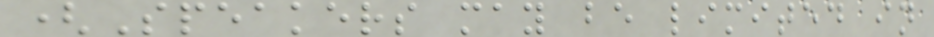(Speakers may be limited in
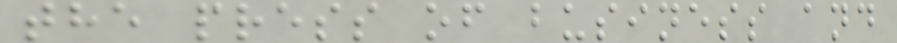the press of business and
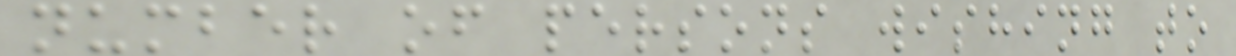number of persons wishing to
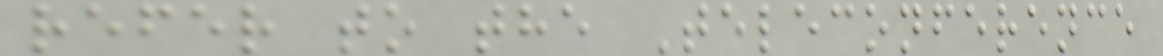refer to the Teleconference
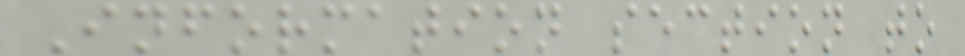Information section to
